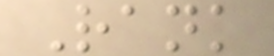Rank
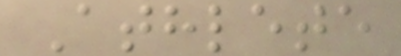Athlete
